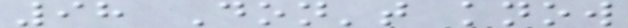98 Don't know
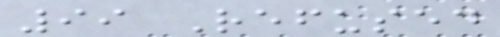99 Refused
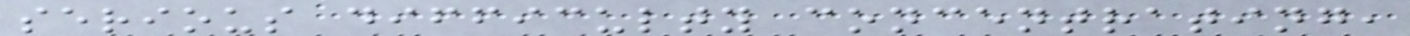serious difficulty concentrating,
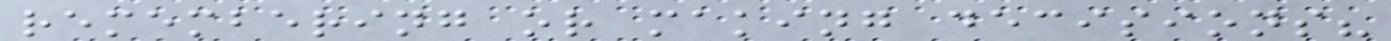remembering or making decisions?
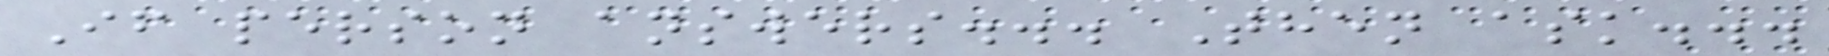If person answers... Then ask...
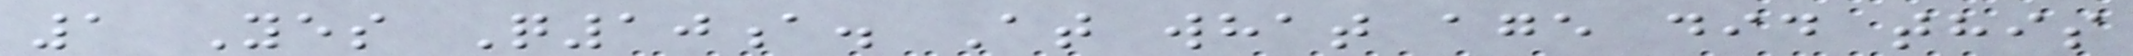1 Yes Q10a. At what age did this
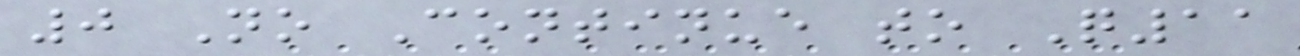0 No Continue to Q11
